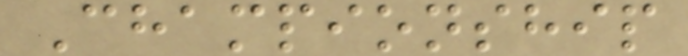Championship
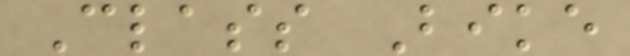Class Bike
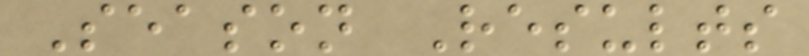Season Results
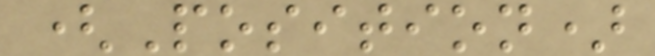(Position)
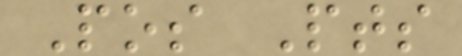Pos Pts
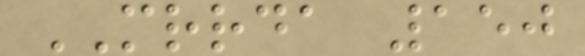MRRDA 150
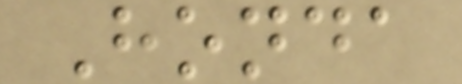Honda
